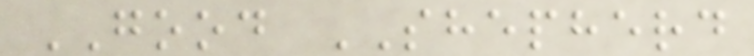GOOD SHEPHERD
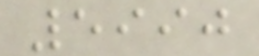5990
